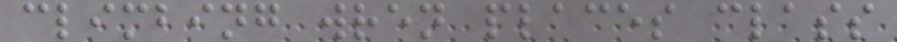climbing wren places class
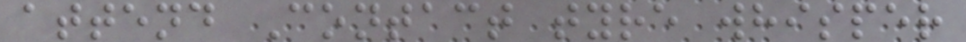attend Contact tyre whisper
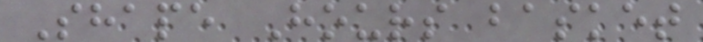Shape Hours basket
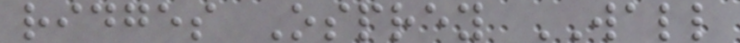ridges Osprey WALL
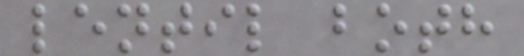lentil both
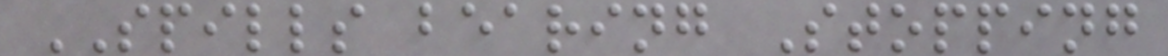SPILLS bearing Stopping
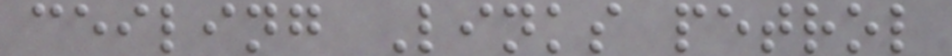ceiling Links petrol
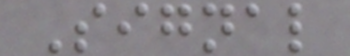Signal
